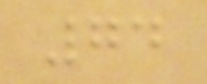74
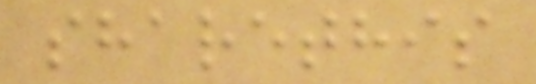sharethis
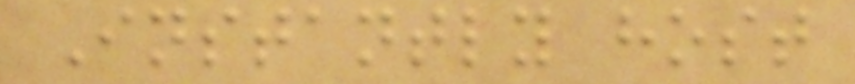Instantly host
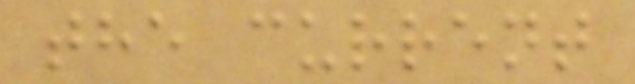the current
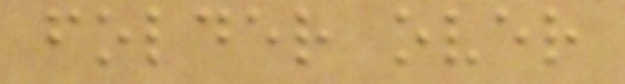folder over
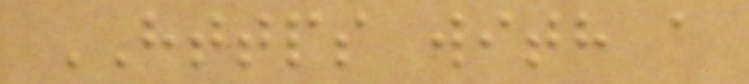HTTPS with a
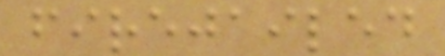firejailed
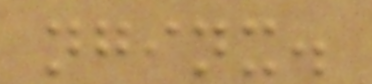nginx.
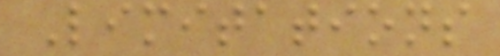Limitations
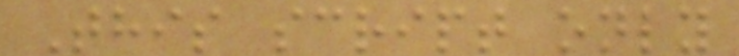This script only
